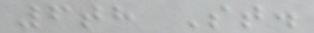6th St.
